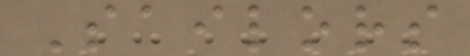Sailors
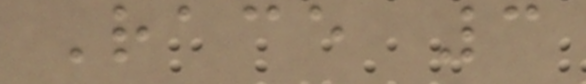Race 3
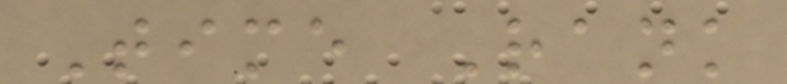Time Rank
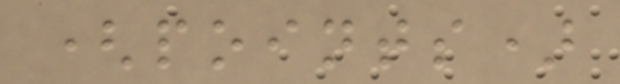(points)
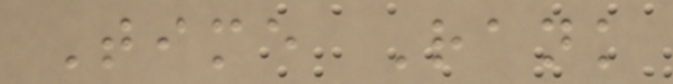Time Rank
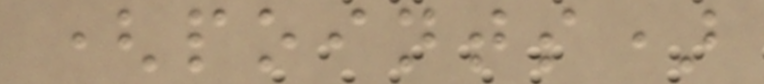(points)
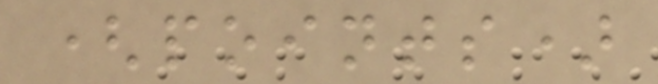(points)
